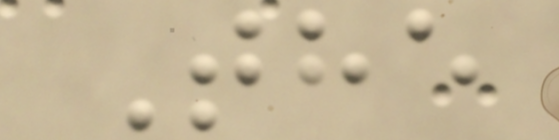The
